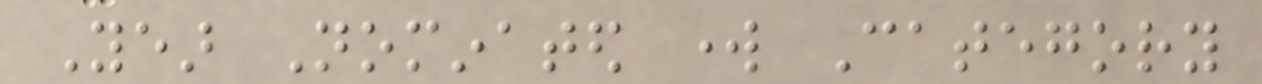Year Nominated work Category
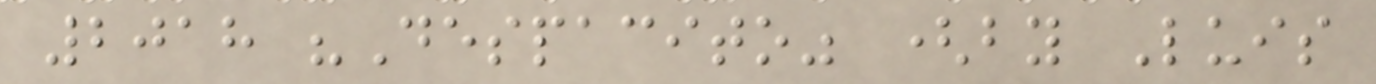2018 "Despacito" (by Luis
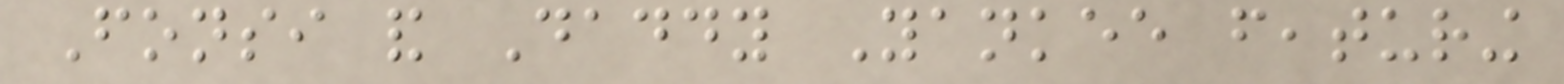Fonsi and Daddy Yankee featuring
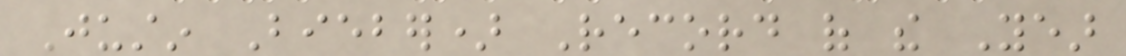Justin Bieber) Record of the Year
